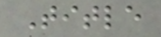Title
